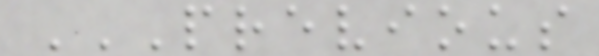PREVIOUS
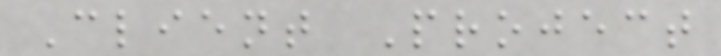Client Project
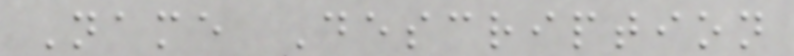Name Description
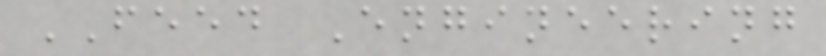FEED Engineering
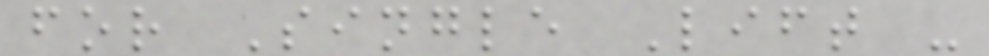for Single Lift -
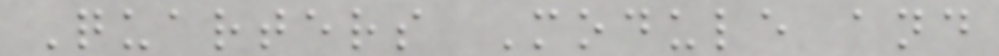Quarters Module and
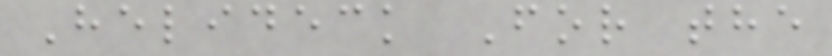Helideck For the
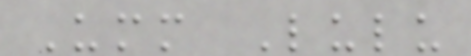Umm Lulu
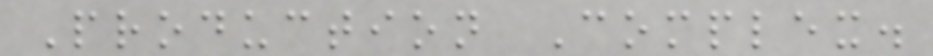Production Complex.
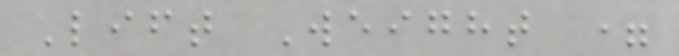Lift Weight =
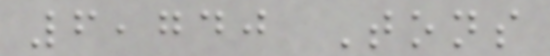6,740 Tons
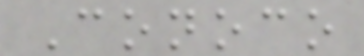Conoco
